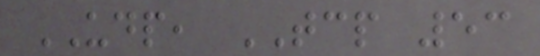UDP, TCP 53
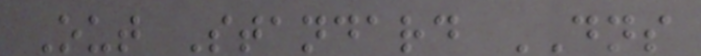Out Standard DNS
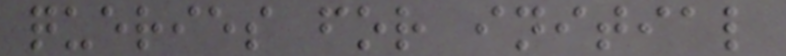queries for initial
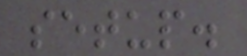setup.
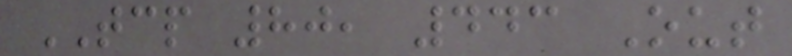TCP 80, 443 Out
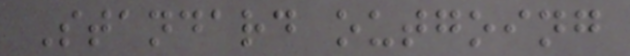Standard outgoing
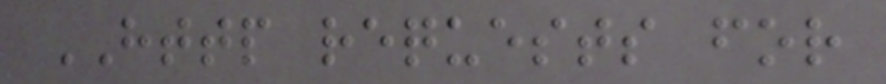HTTP requests for
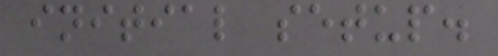initial setup.
